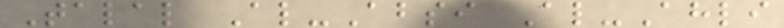Talal Al-Absi Al-Ahli
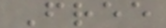Free
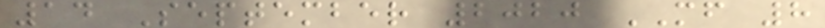14 September 2020 MF 8
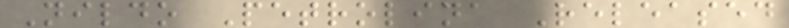Nildo Petrolina Released
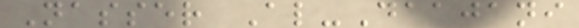Nasser Al-Daajani
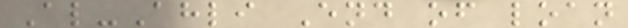Al-Ahli End of loan
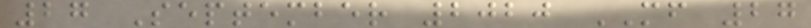27 September 2020 MF 27
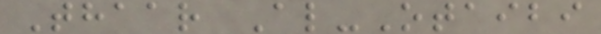Thaar Al-Otaibi
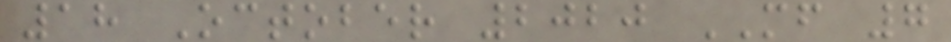18 October 2020 MF 7
